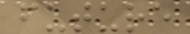future
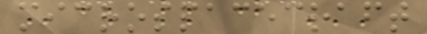microspacecraft
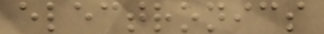electronics
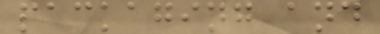packaging and
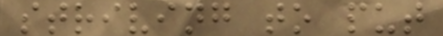striving to put
